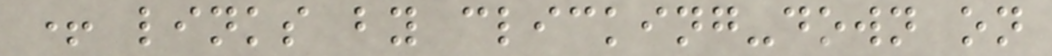+ links by clicking-down on
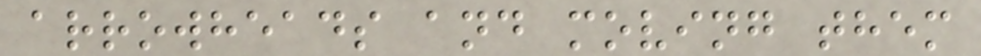arrowheads and moving them
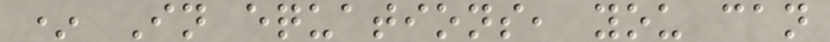* In equations, you can
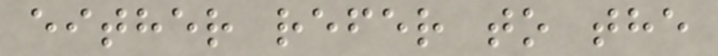either refer to the
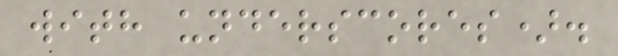with underscores).
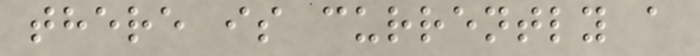there is currently a
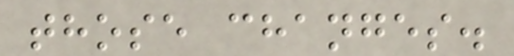those changes.
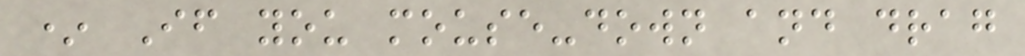* If you mouse-down and drag
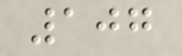107
